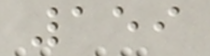159
